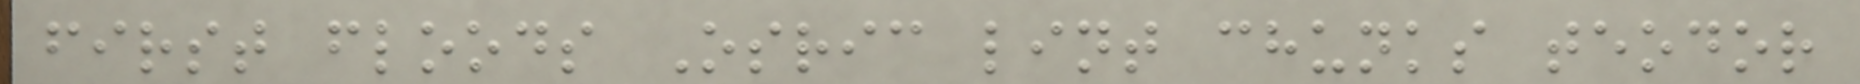first floods Osric lint chunks teodor
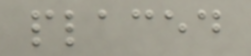placed
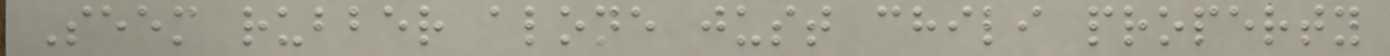Seem rubber alone just chili property
